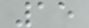15
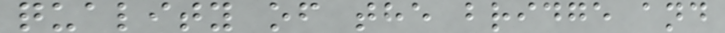quality of the bridge and
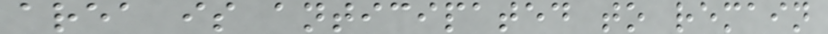area is anticipated to remain
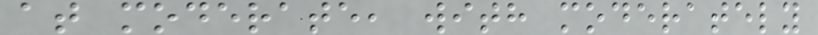at moderate, with moderately
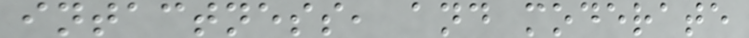intactness, and moderate
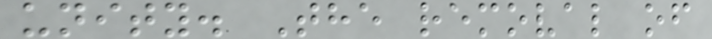unity. The removal of
